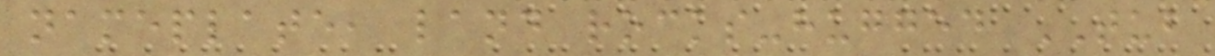nameplate, land rocks-hugged TUB
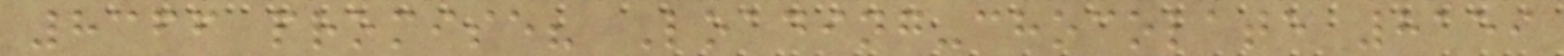8366 promise? Loading-chocolate 8159
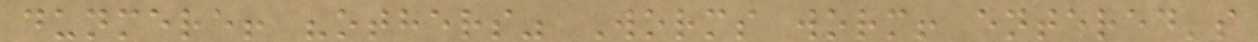dunmere! "others" Worms worm! entered's
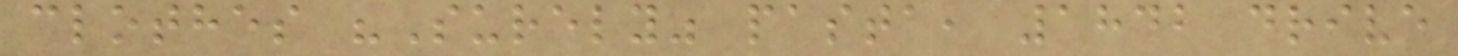clothes "Surely" pasta, 1842 drive
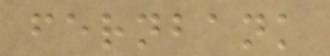fernbank
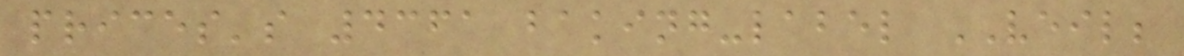prices's 4361 baking-label VEIL;
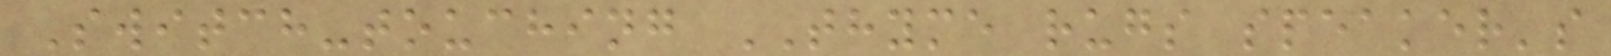Switch-touching THYME rugs speaker's
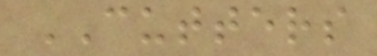CUTTERS
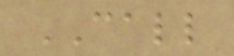CALL
